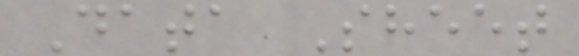Data Sheet
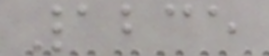1235
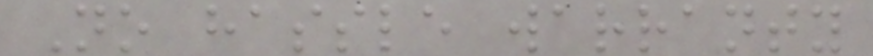No hassle warranty
